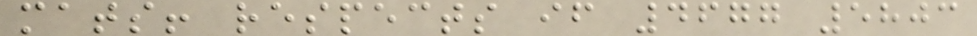mats! respects if 4677 5803
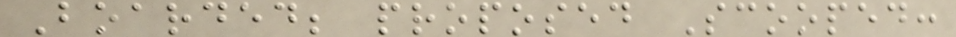Boarded; proposed Scooped:
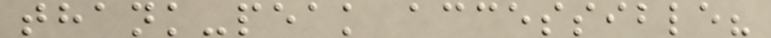thank-peak accessible?
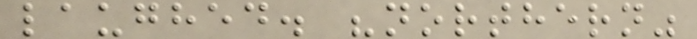laughed. "northern"
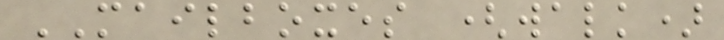MAILBOXES (walk)
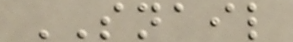SNAIL
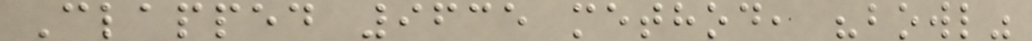Clapped 9635 method, "bowl"
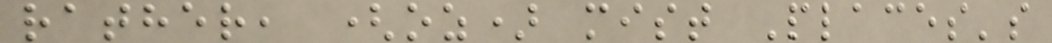rather, (oz) mist Places's
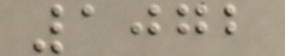1072
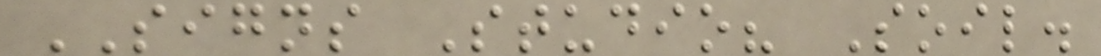SIGNS Studio? Soil.
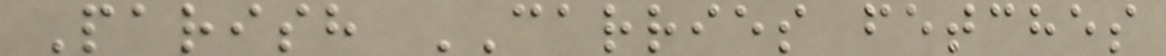Parish CARRIES fetches
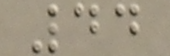44
